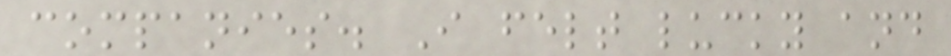companies. I felt lucky and
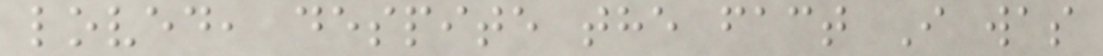loved, despite the fact I was
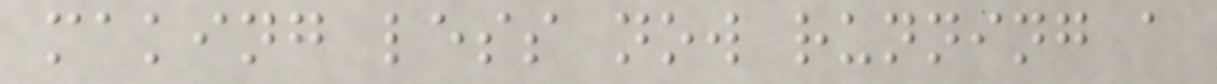making less now running a
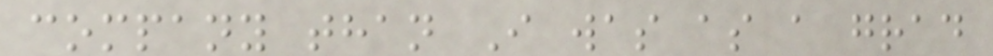company than I was as a grad
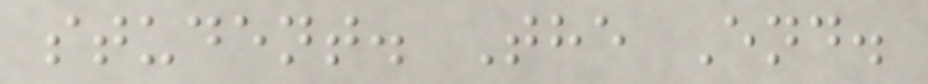student. The End.
